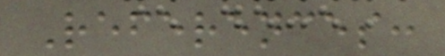References:
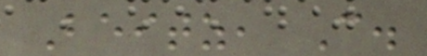Beitz, C.
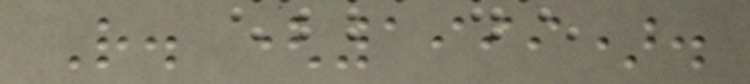R. (1999).
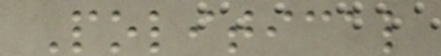Political
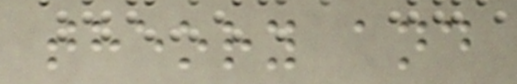theory and
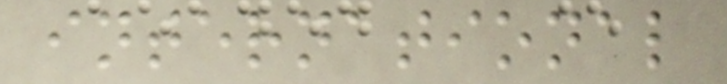international
